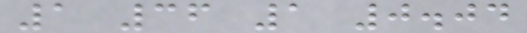1 36 1 0.04
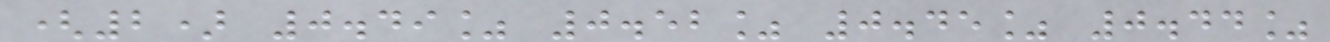(2) 0.49% 0.52% 0.45% 0.44%
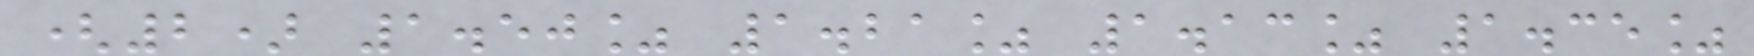(2) 1.50% 1.21% 1.13% 1.35%
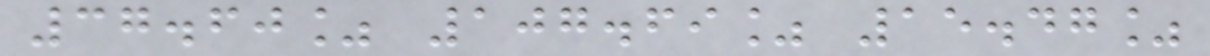37.60% 107.69% 15.47%
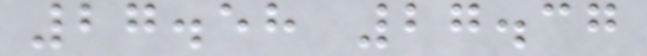27.58 27.37
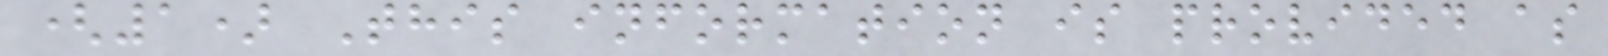(1) This information is provided as
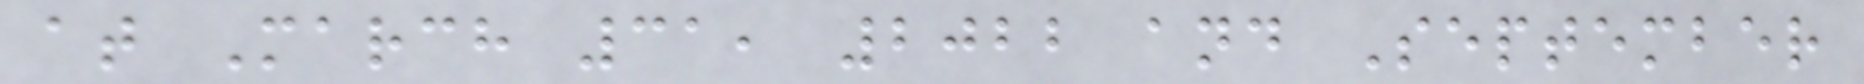at March 31, 2022 and September
